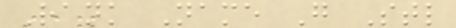Rank Name G Stl
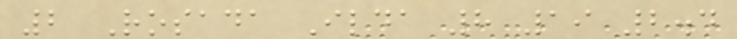2 Rosada Ilda 8 19 2.4
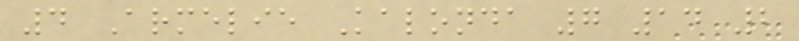4 Armelie Kalonda 7 14 2
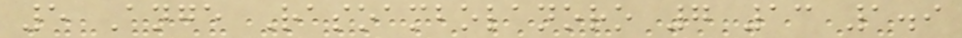5 Ange Rasoambolanoro 7 13 1.9
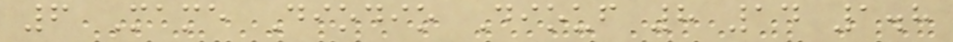6 Mame Diodio Diouf 8 14 1.8
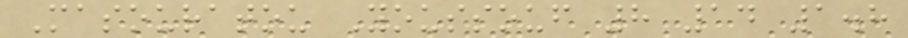Masouratou Youssouf 8 14 1.8
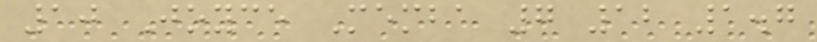10 Joyce Memba 7 12 1.7
